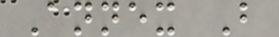Annex B
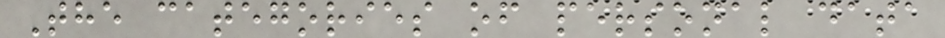The categories of personal data
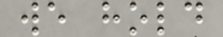we hold
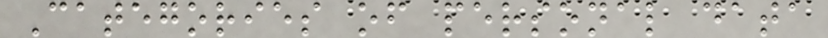Categories of personal data
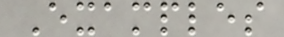Examples
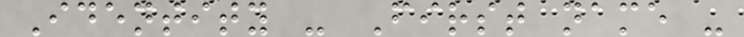Identity - First name -
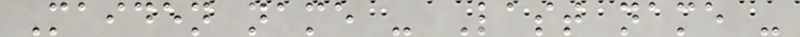Maiden name - Last name -
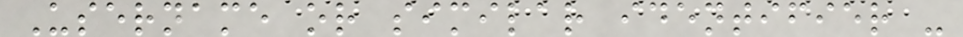Username or similar identifier -
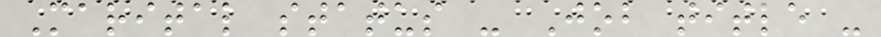Marital status - Job title -
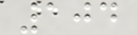104
